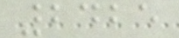2425
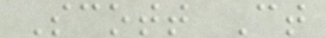Scott Ct
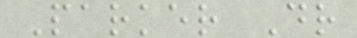Parker Dr
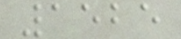1525
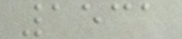1531
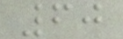60
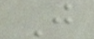J
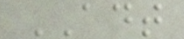ADT
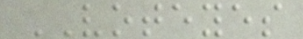VOTEYES
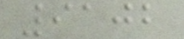9102
